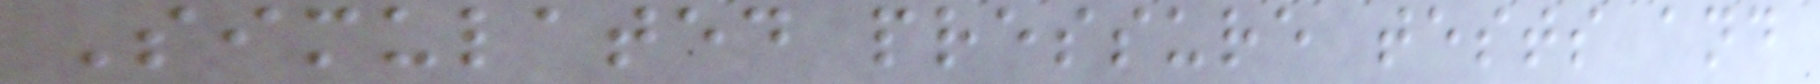Simulated pressure tests and
